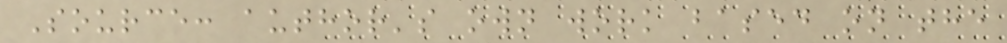Source: author's own work based on the
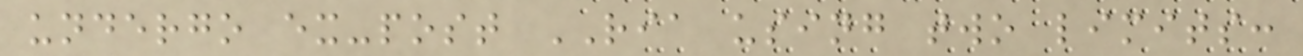undergo ex-post RIA using two limits:
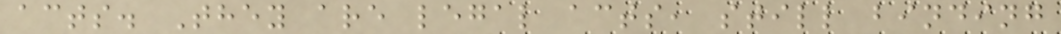acts. They are legal acts, still binding
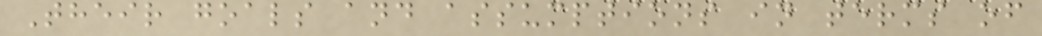Their goals and assumptions in terms of
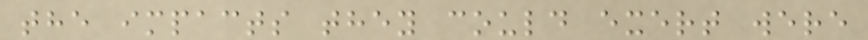the impacts they could exert were
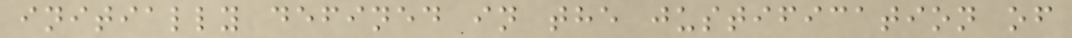initially defined in the justification of
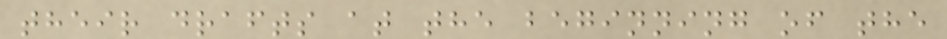their drafts at the beginning of the
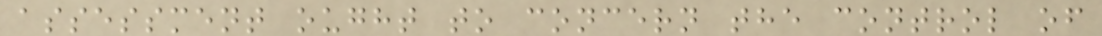assessment ought to concern the control of
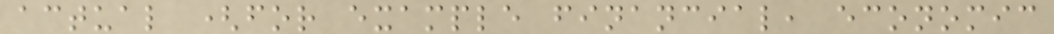actual (for example financial, economic
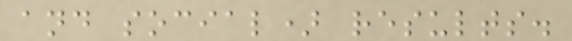and social) results.
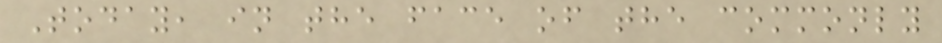Today, in the face of the commonly
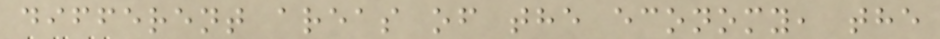different areas of the economy, the
